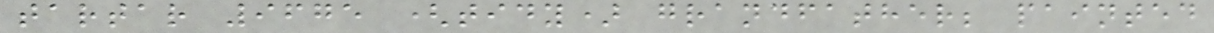tartar 9675 (tidy) grandfather; painted
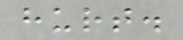hurt.
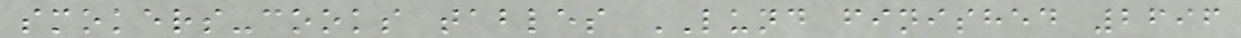smokers-cooks tables LUND finished 2696
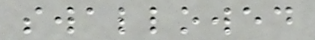swallowed
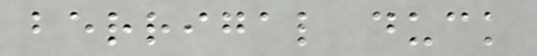berrigal duck
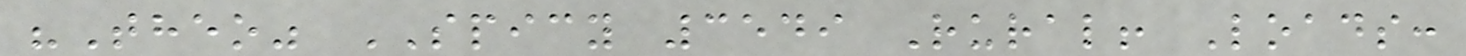"Theo" SPICY 3549 Rural! Loads:
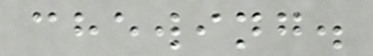chewing.
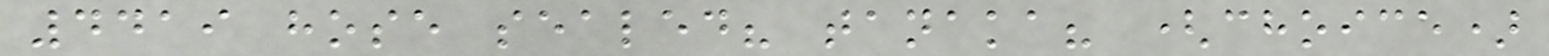4419 hose sealed? tanaka? (choice)
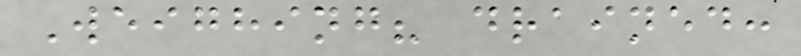Weighing? drained:
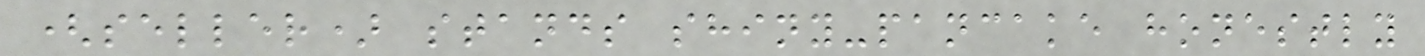(seller) stands shiny-pancake honestly
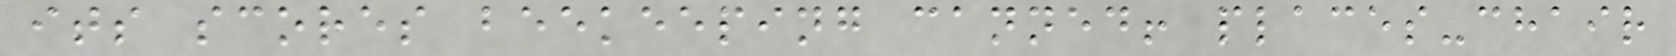its scores beekeeping canned! places-chair
